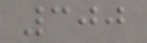300
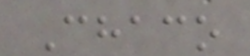Chaco
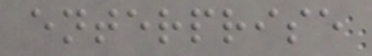enterprise
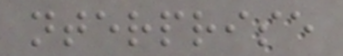nterprise
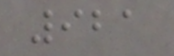921
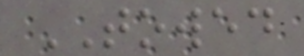TOWED
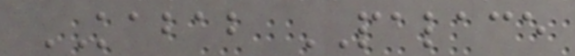KABAB PALACE
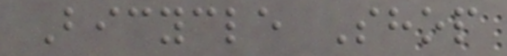Bicycle Shop
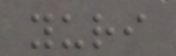yuri
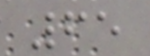65
